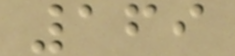169
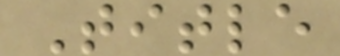Title
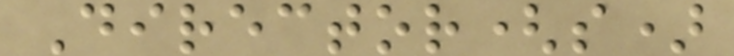Director(s)
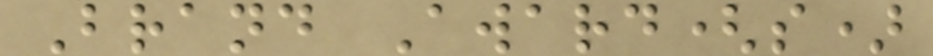Brand Award(s)
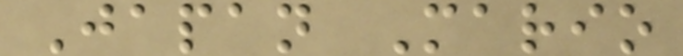Japan Mario
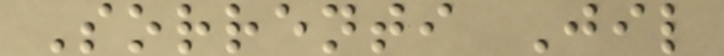Sorrenti Jil
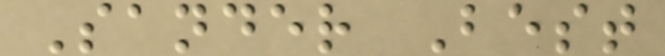Sander Best
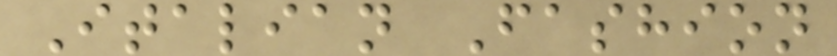Italian Fashion
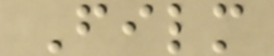Film
